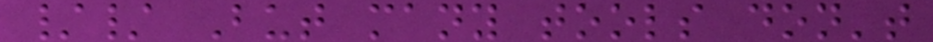// But many tools don't
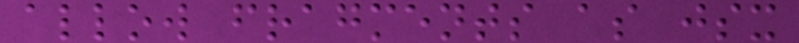allow fragments as jsx
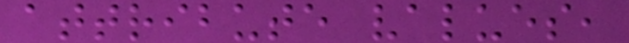attribute values,
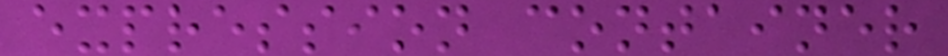expression container
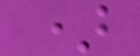)
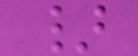}
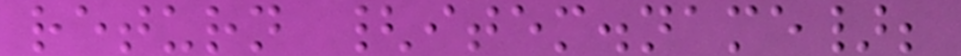return {item.name};
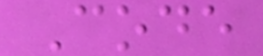Code
